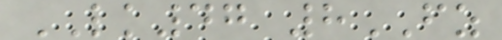LK47 8FZ
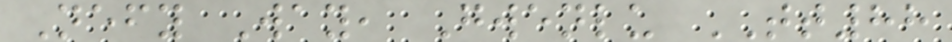Nefy Way, Gwenlu TT88
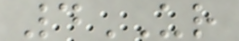4UR
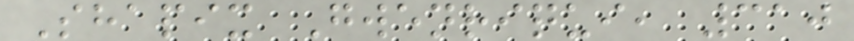Shapix Gwenriqui, 310
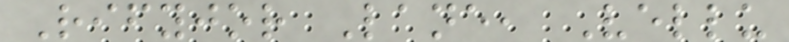Rifyjor Lane, Vellu
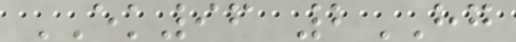EK96 2HG
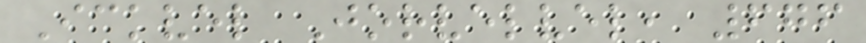Ickvel Jorvelvel, 676
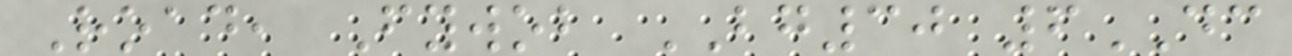Road, Fywob BG30 6DC
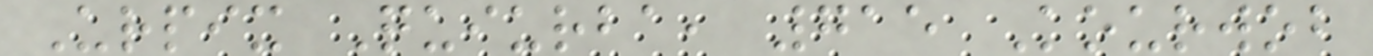Urpix Quiurba, 715 Kourwob
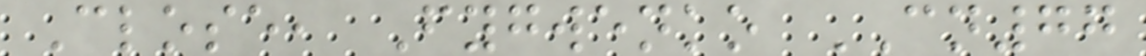Close, Fygwenko CN77
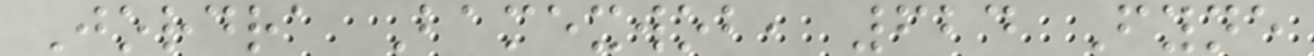Jordra Bamexwob, 624 Fyne
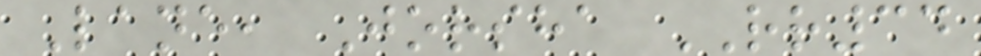Lane, Jorsha RR34
